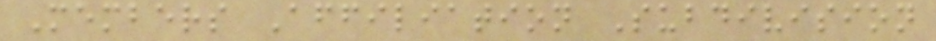Members Affiliation Subdivision
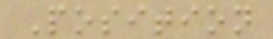Position
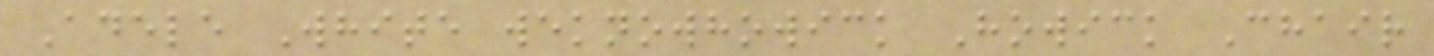Adele White weknowhowick Howick Chair
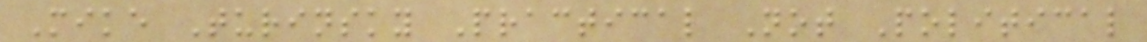Mike Turinsky Practical Not Political
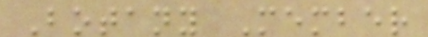Botany Member
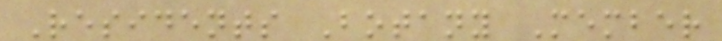Residents Botany Member
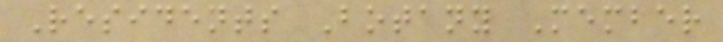Residents Botany Member
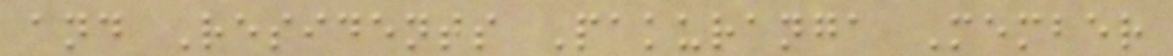and Residents Pakuranga Member
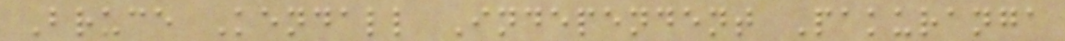Bruce Kendall Independent Pakuranga
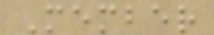Member
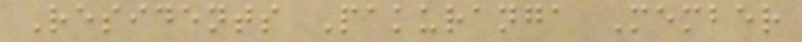Residents Pakuranga Member
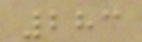283
